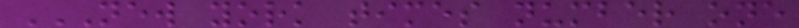NEW YORK TIMES NUMBER ONE
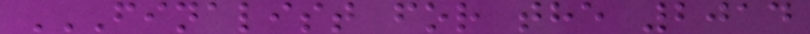FINALIST FOR THE 2014
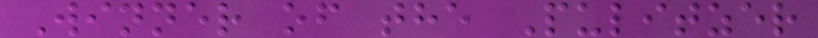Winner of the Pulitzer
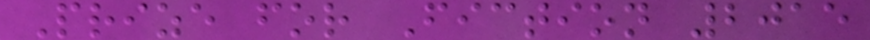Prize for Fiction 2015
